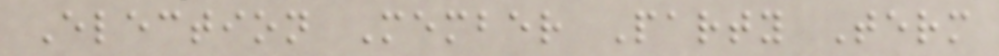Election Member Party Term
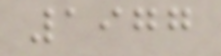1977
